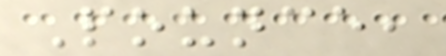Pounce,
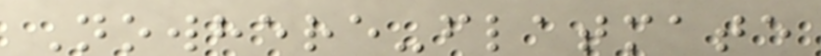Nowhere-flatmate
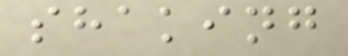shaking
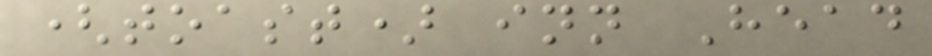(toast) inn Head
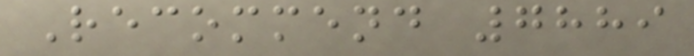Recommend 7889
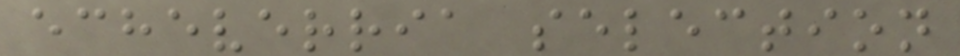echeverria selection
